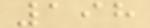198
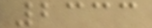2333
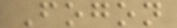Fogon
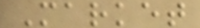Market
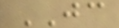JC
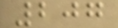207
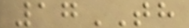17TH
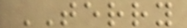TERRY
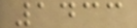1433
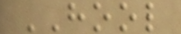HOOL
